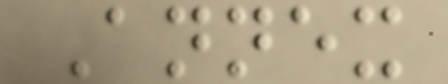Annex
